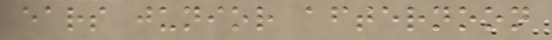ears junior afternoon
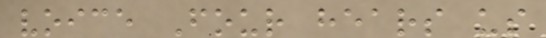voice Four hears us
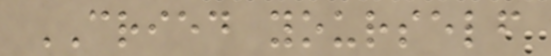CRIED yourself
